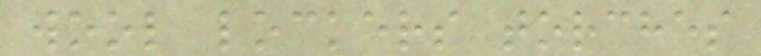wool lockers torches
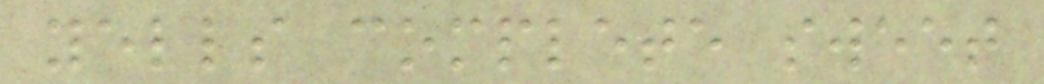yells complete sweet
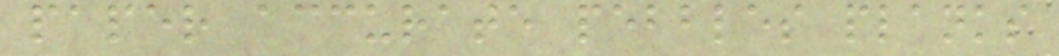paper accurate pebbles planks
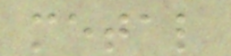metal
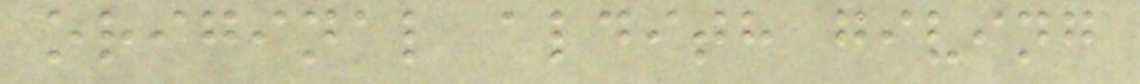original aldith giving
